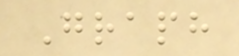Graph
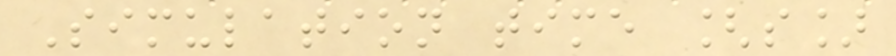Simulation time [s]
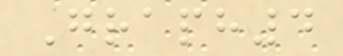Graph4
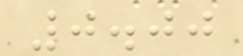0.00
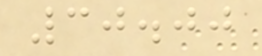30.00
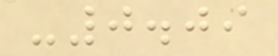-0.09
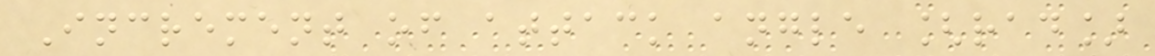Increment of attack angle [rad]
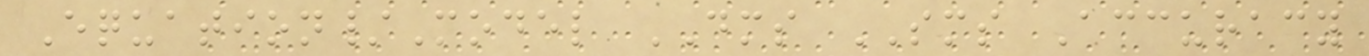Equation/Model DMS SMS Accuracy
